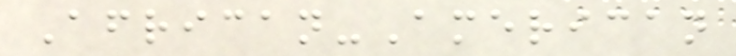African-American
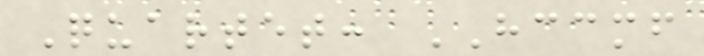Quartet: HCCMF
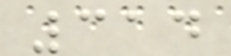314
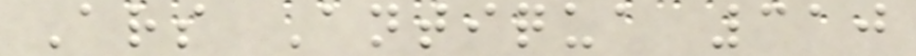Ars Antiqua 310
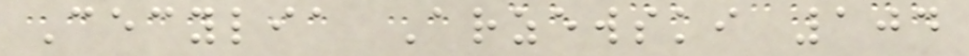Cecylia Arzewski 104
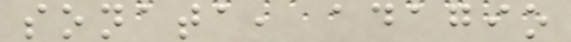sonata, adagio
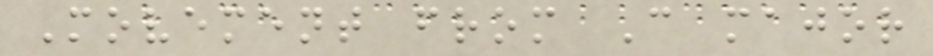Movement from C major
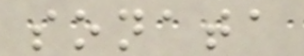sonata
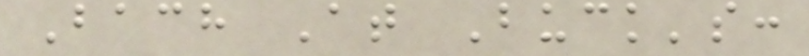Bach At Buck's:
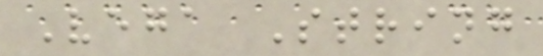Vega String
